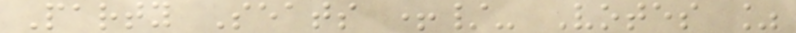Party Seats +/- Votes %
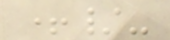+/-
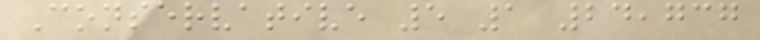Conservative 5 1 24,737
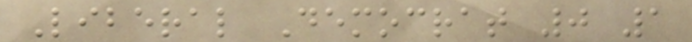Liberal Democrat 0 1
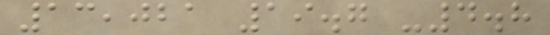13,021 19.7 -4.8
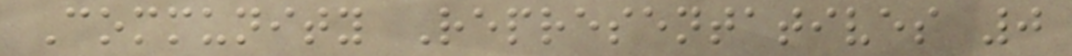Community Representatives 0
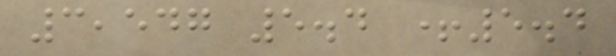3,547 5.4 +5.4
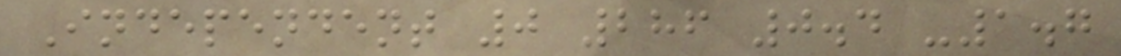Independent 0 286 0.4 -1.7
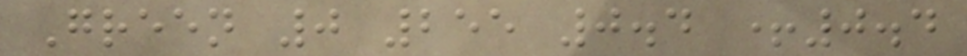Green 0 255 0.4 +0.4
